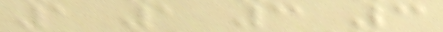1 1 3 3
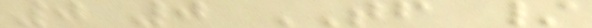0 0 TF /
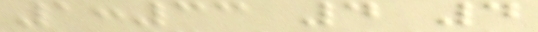1:33 4 4
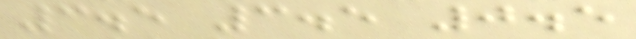3.5 3.5 0.5
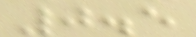0.5
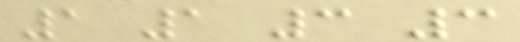1 1 3 3
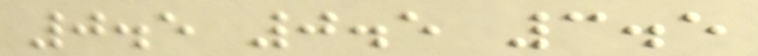0.5 0.5 3.5
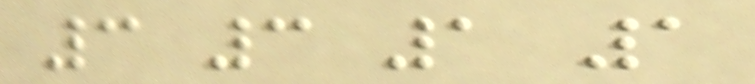3 3 1 1
